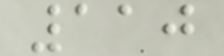110
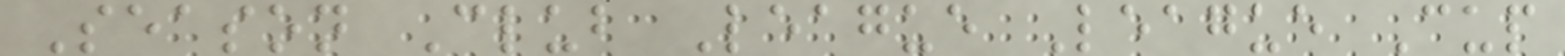Season Club League League Cup
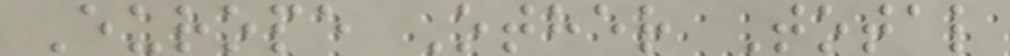Europe Other Total
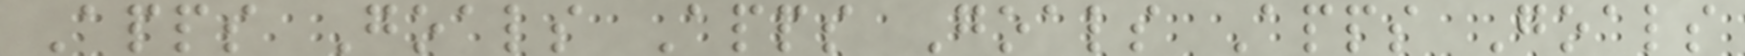Apps Goals Apps Goals Apps Goals
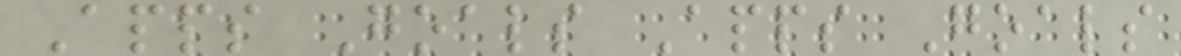Apps Goals Apps Goals
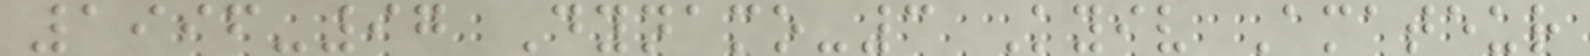1996-97 Dynamo-3 Kyiv Amateur
